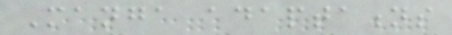Manga adaptations
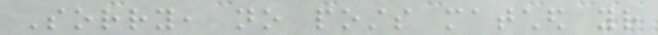Sorry, no posts matched your
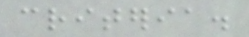criteria.
